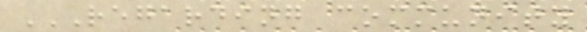REGARDING COMMUNITY
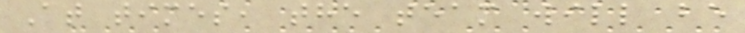At times, the team will be
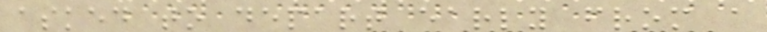asked to depart early from a
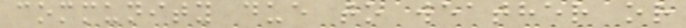community due to weather or
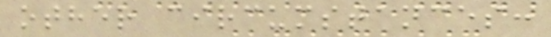other circumstances:
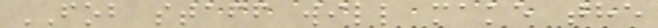FOB staff will make the
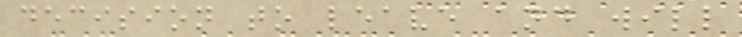decision to leave and will
